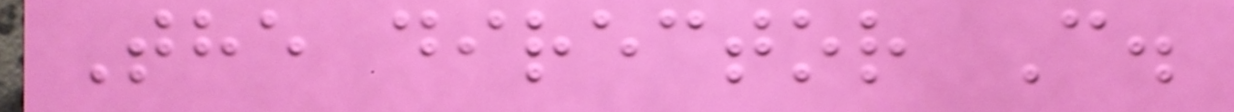The director C.
